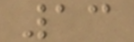13
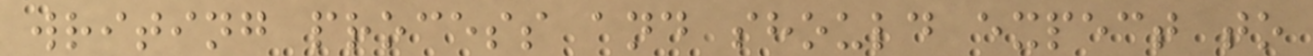writing process and should expect to
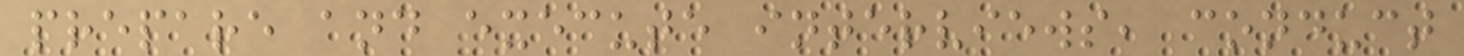prepare and execute interviews, conduct
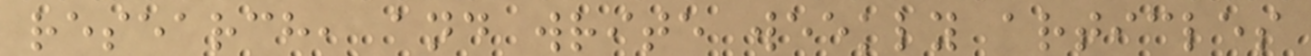research, and write weekly articles
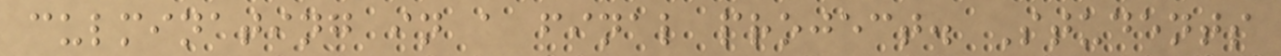culminating in a final project. Students
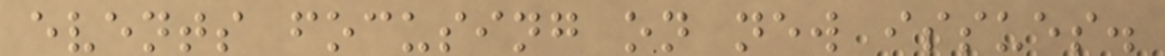events focusing on new issues.
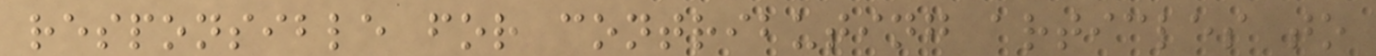responsible for contributing articles to
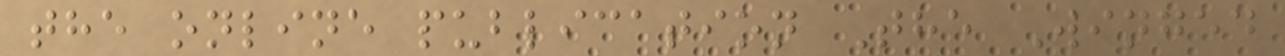the online publication The Winged
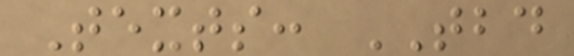Texts: TBD
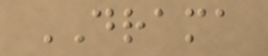DRAMA
